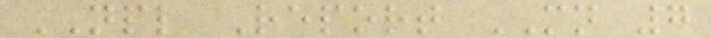NPL Report MN 7
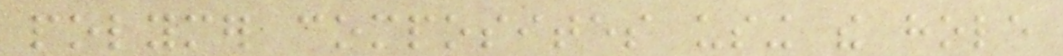polymer composites using the hole
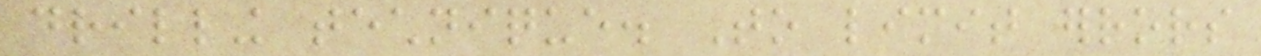drilling technique. To limit errors
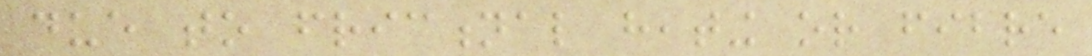due to frictional heating or fibre
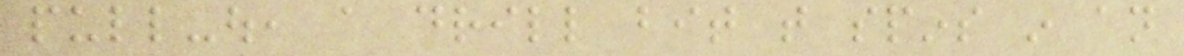pull-out, a drill bit that spins in an
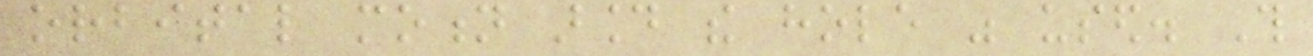orbital motion around the hole was used. This
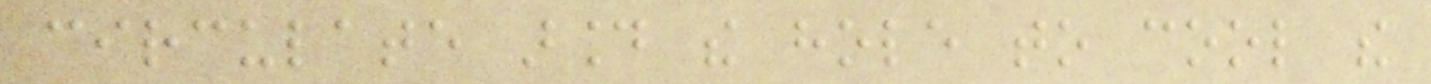circulate around the hole to cool the
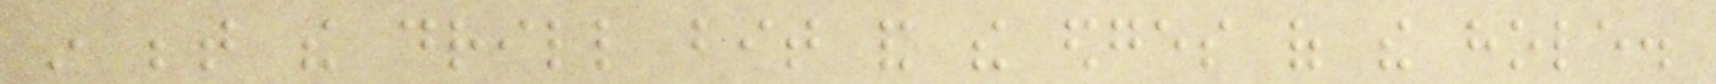in between the drill bit and the edges of the hole.
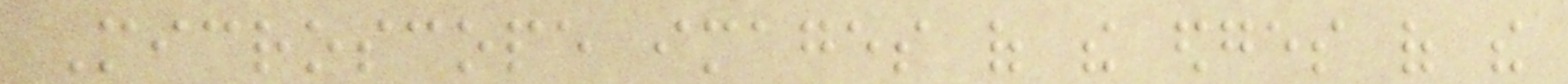Microscope images of the edges of the
